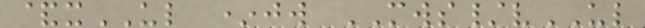&xUL *jw MWS/vUL
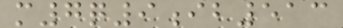m7q9ib513
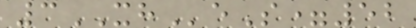3XHeS=52
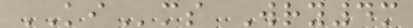KIms Wry4m
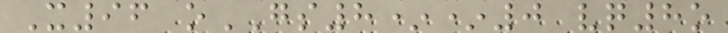X96 oGS8**0 vq8o
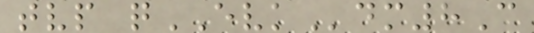tvp qEVKdm8C
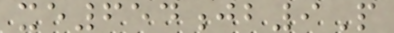xe654jb9P
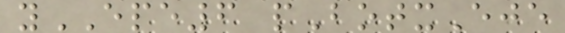yEPE6 pBotxEje
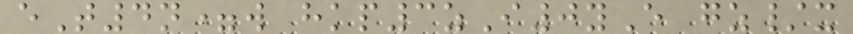eT4n=w hkp3zI0yE gz/x
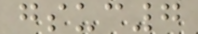gsuc7
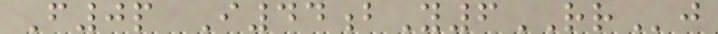F0p I44bY6RRj
